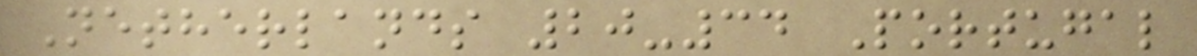Netherlands 20-34 Portugal
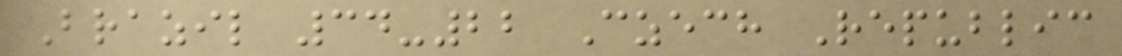Brazil 34-22 Czech Republic
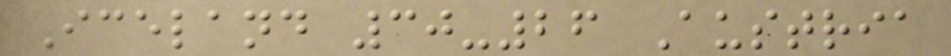Iceland 30-26 Austria
